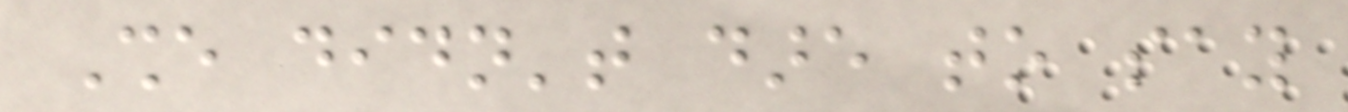She didn't dare to say
